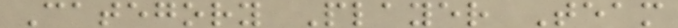Category Player Team
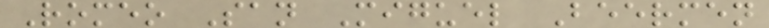Romeo San Miguel Beermen
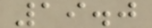19.0
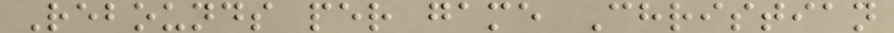Rebounds per game Christian
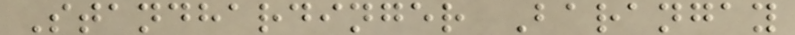Standhardinger Barangay
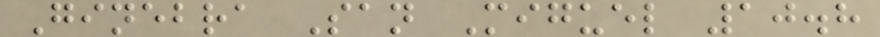Ginebra San Miguel 10.8
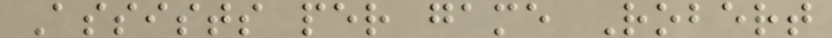Assists per game Robert
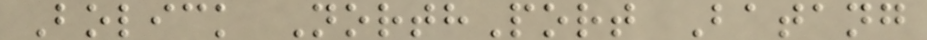Bolick NorthPort Batang
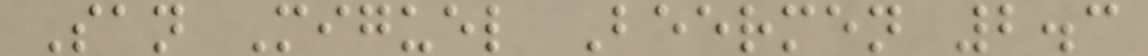San Miguel Beermen 2.3
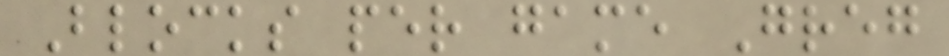Blocks per game Greg
